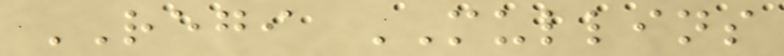REGI MULLINS
